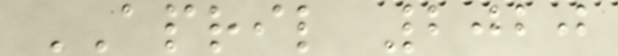APRIL 2020
